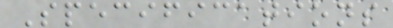Specifications
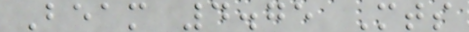Beam 4.75 Mts
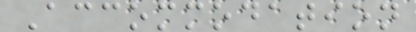Accommodation
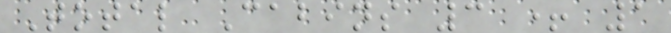Total Cabins 3 + 1
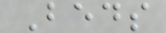Beds
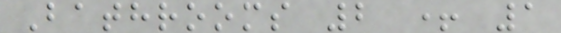Bathrooms 2 + 1
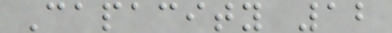Capacity 12
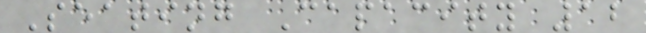Seating Capacity 12
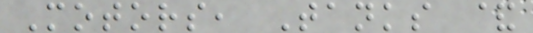Motors, Tanks &
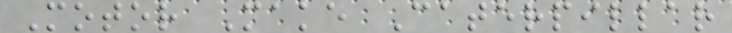Motor Make Caterpillar
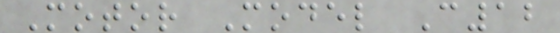Motor Model C12
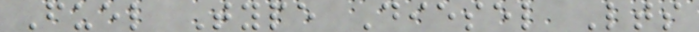Fuel Type Diesel Lts
